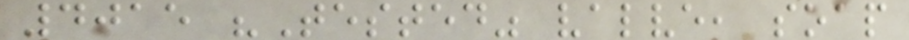4015 "Tested" valve, soap
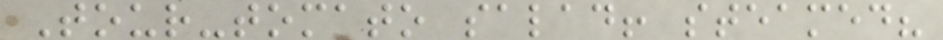Tour-tomato salad! steamed?
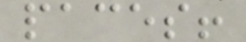paces!
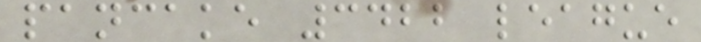pancake 3422 league
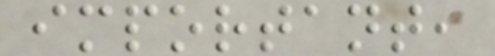important,
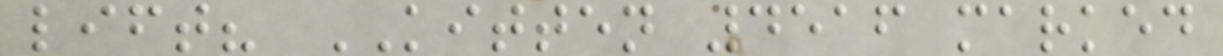lift? KITTEN 4516 marked
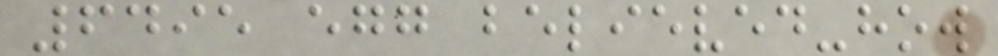6495 egg believed-how
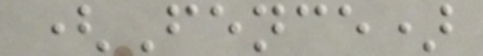(Fence)
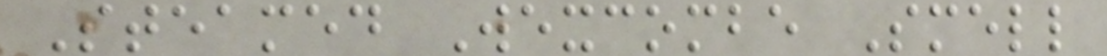Steamed Wexcombe Smell
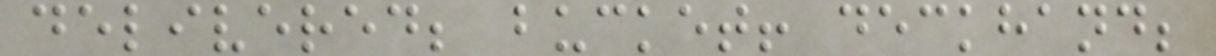delivered; bucket! deckhand;
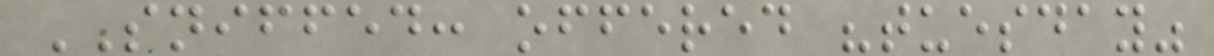SNIFFED: offered "tuesday"
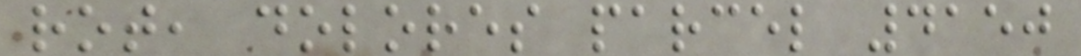rot, dolores parcel 4150
